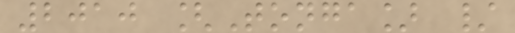2010 [Tonga] /
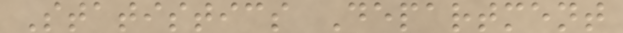Statistics Department
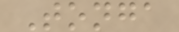Tonga
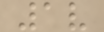1v
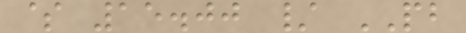$ 15.00 / PB
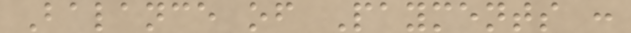Balance of Payments :
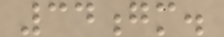34gm.
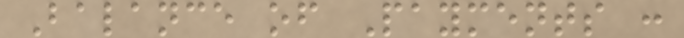Balance of Payments :
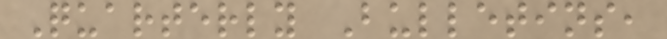Quarterly Bulletins,
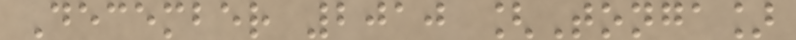December 2010 [Tonga]
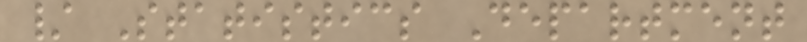/ Statistics Department
